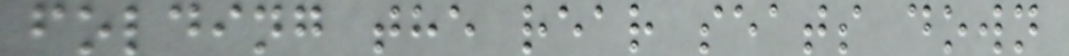folding the rear seats down
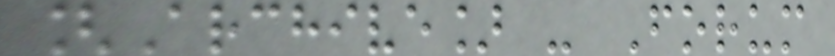[Archive] - Forum
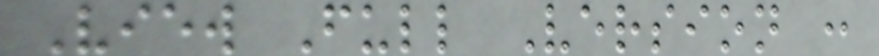View Full Version :
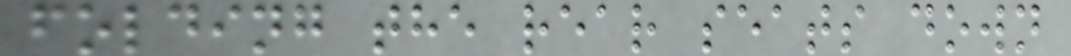folding the rear seats down
